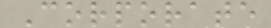Corporate
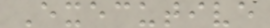Executive
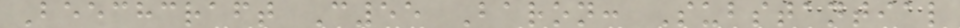Beechcraft C55 Baron: Substantial
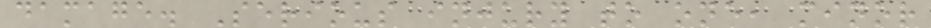damage. Serious injury to one, minor
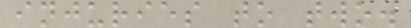injuries to two.
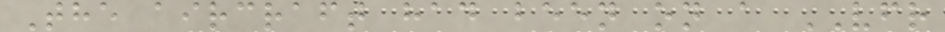The aircraft had been on a VFR
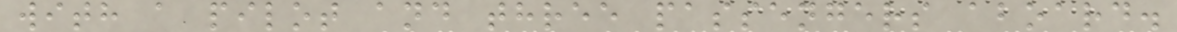with a pilot and three passengers aboard.
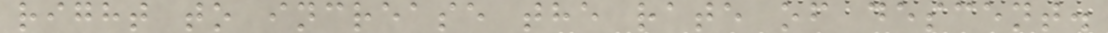right to increase the rate of descent.
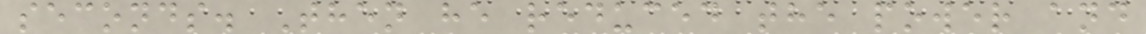seconds. Then he reduced the power and
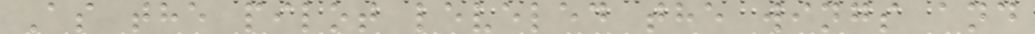As the pilot leveled the wings and
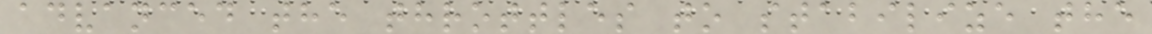advanced the throttles to stabilize the
